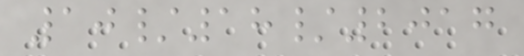10/18/2017
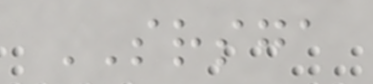SRSGA
